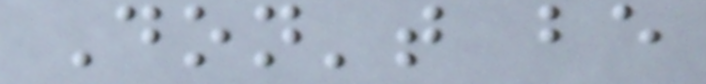Don't be
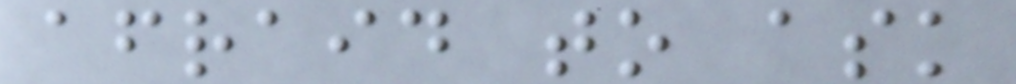afraid to ask
